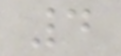4
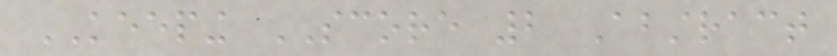KEEPING SCORE 2 Abstract
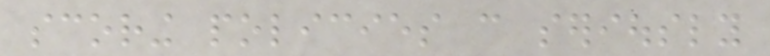scoring policies can seriously
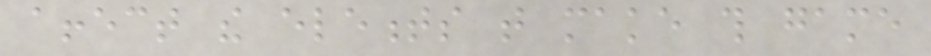affect the elements that make this game
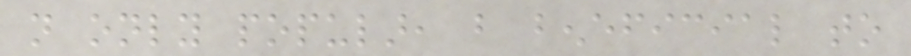not only popular, but beneficial to
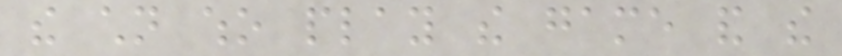the children who play the game and the
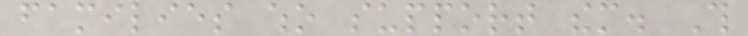families who support them. This
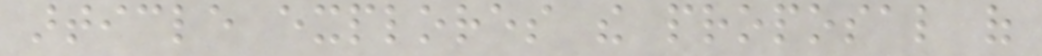article explores the proposal of
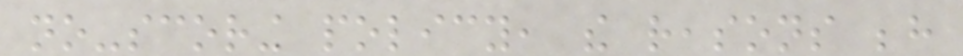no-scoring policy, the reasons behind
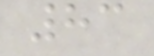83
